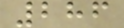286
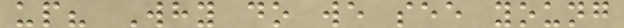up? Why do we see young
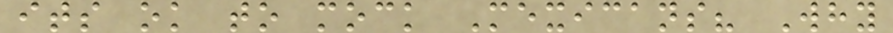its ok to mock Mexicans? Why
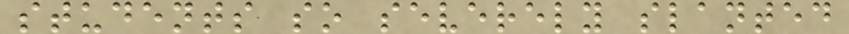students so severely slanted
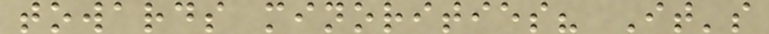towards minorities? It's
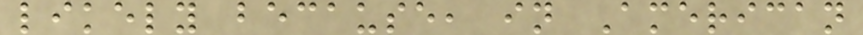likely because, in American
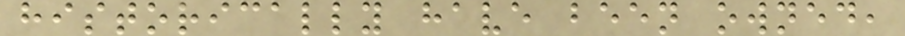historically have been owned,
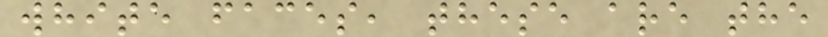white faces, these are the
